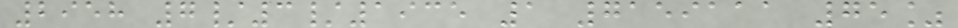2958 7/3/1935 1 7159111 75%
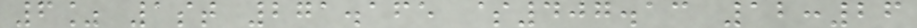6% 1st 271.165 $407.13 12:26
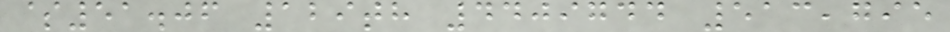$51.06 129th 4409744 513,795
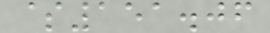$151.06
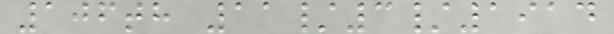106th 11/3/1914
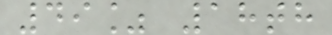49% 18th
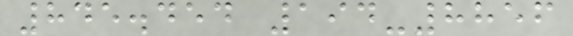845.454 194-8856
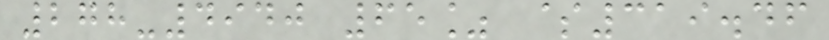278-4940 65% $319.46
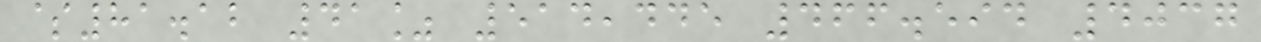$81.12 41% 514,445 466.594 4037
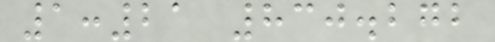1:21 830.272
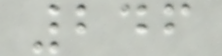246
